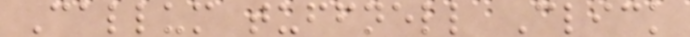Callum tuffnell Click
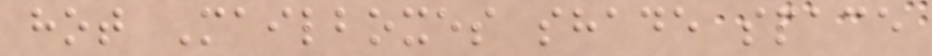hot Mailboxes shade space
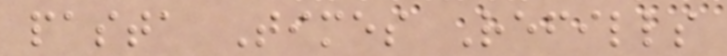pasta Times Refills
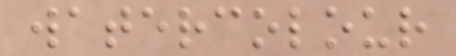watercolour
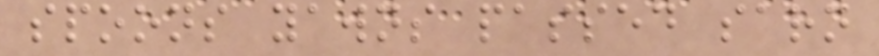spoons yawns passed sarn
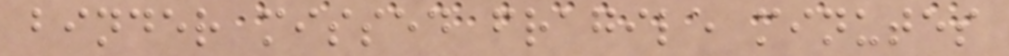binder missed fragile minutes
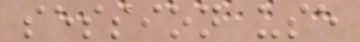session use
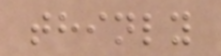thinly
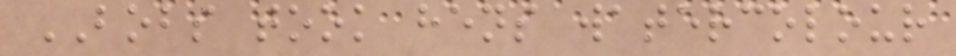BOBS took hens watercolour
